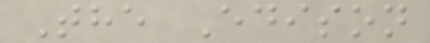The Edison
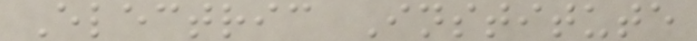Electric Institute
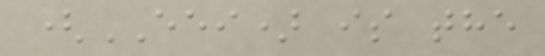(EEI) is the
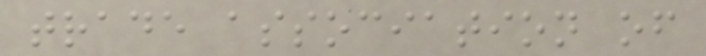trade association of
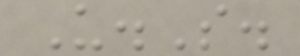U.S.
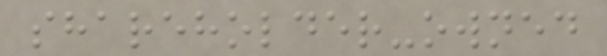shareholder-owned
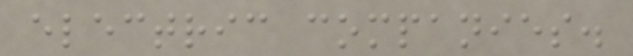electric companies.
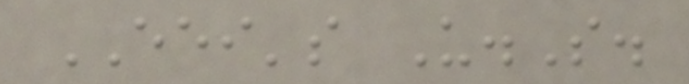EEI's U.S.
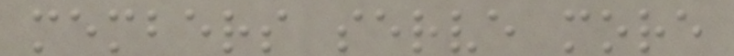members serve more
